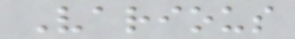Various
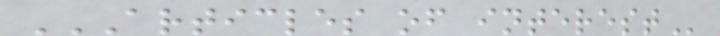ARTICLES OF INTEREST
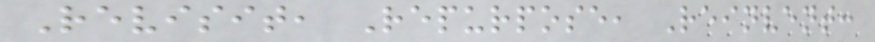Revisit, Repurpose, Reinvent:
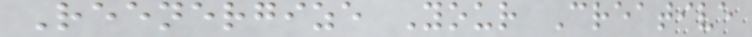Reenergize Your Creative
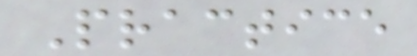Practice
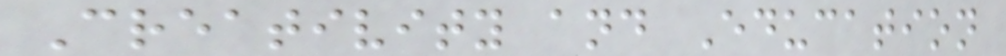Creativity and Education
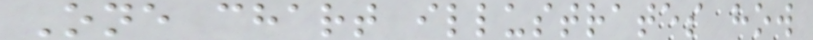One chart illustrates how
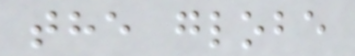the globe
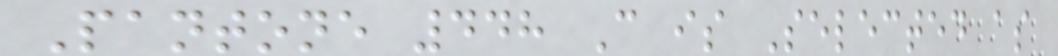Pantone 448 C is Selected as
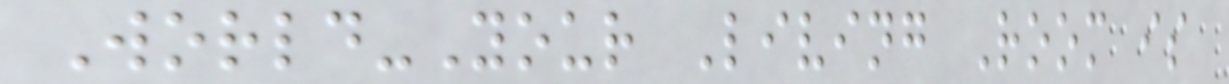World-Your Living Room is
